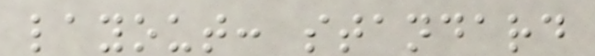layout: standard
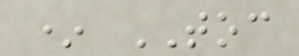* TOC
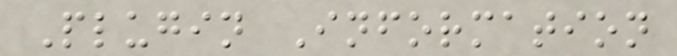Plugin Information
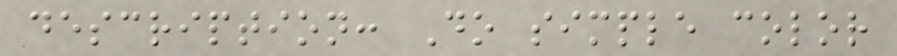description: Do simple color
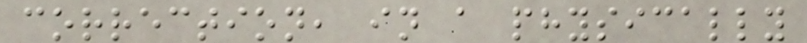correction, in a physically
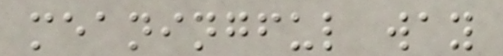meaningful way
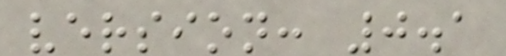version: 0.1
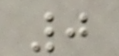0
